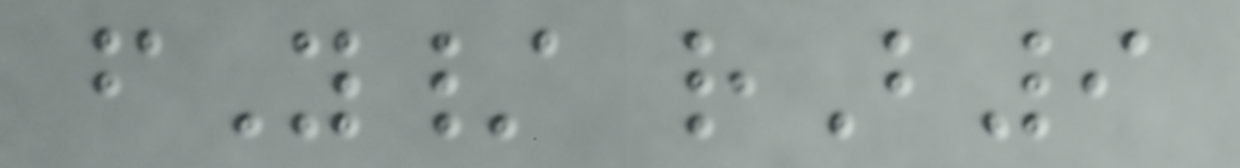fY/ rB9
